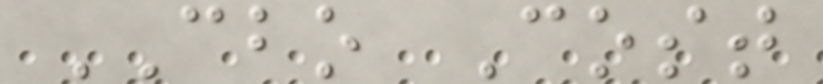CBO Cost
